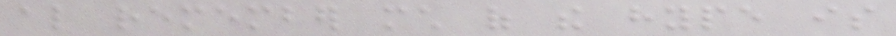also remember much of the hype is
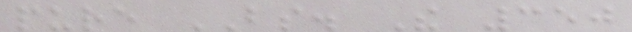pure BS. The 350
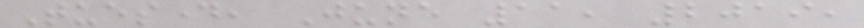Tuesday, June 11, 2019,
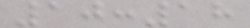10:18
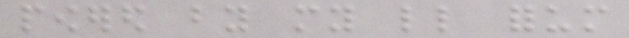powered by my little forum
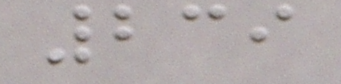239
